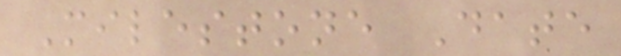Milestone Date
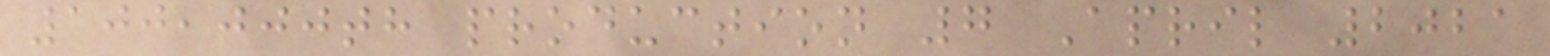100,000th production 7 April 2021
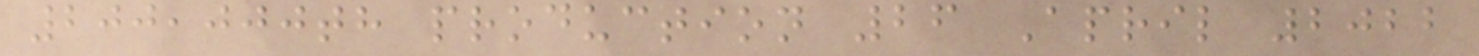200,000th production 26 April 2022
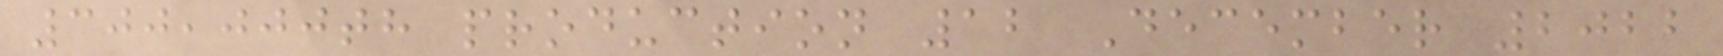300,000th production 12 December 2022
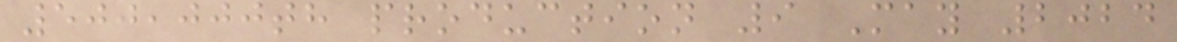500,000th production 9 May 2024
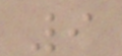9
